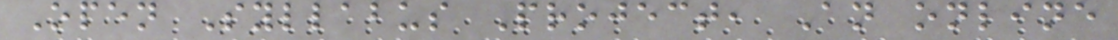Open Syllabus Project, An online
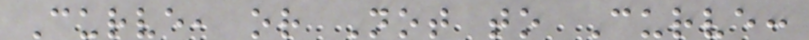Curve, or Not to Curve:
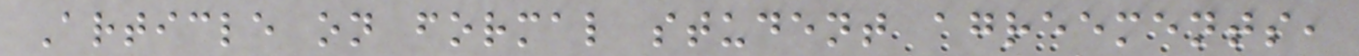Article on formal student agreements,
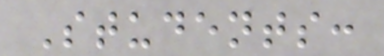Students:
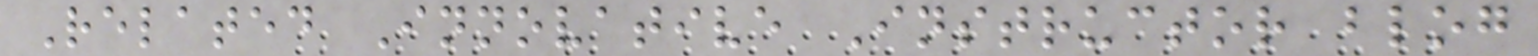Related Innovative Instructor blog
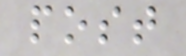post
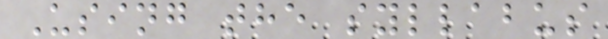Using the syllabus
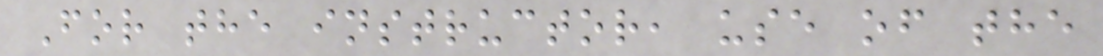For the instructor, use of the
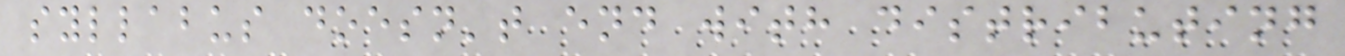syllabus doesn't end with distributing
